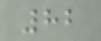82
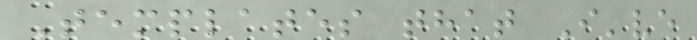Templates that I've
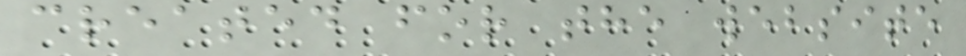created for the website
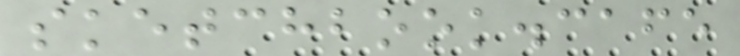sketchbook.cafe
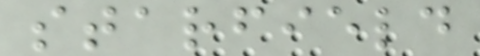starfield
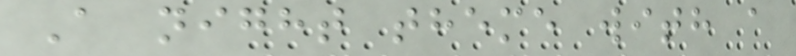A night theme with a
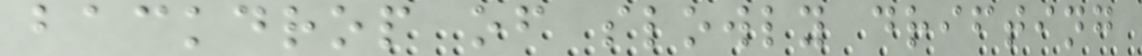backdrop of slowly drifting
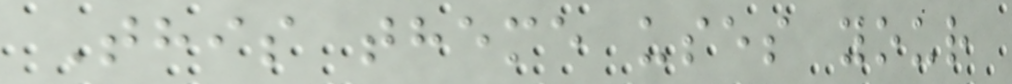This theme uses your
